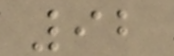92
